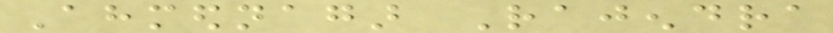Ahmednagar Rajendra
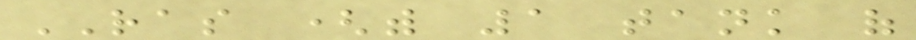RAS (with 1 tank of
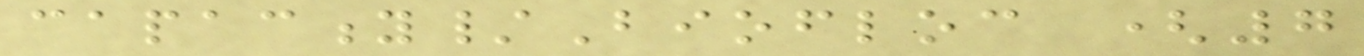capacity/Biofloc (7
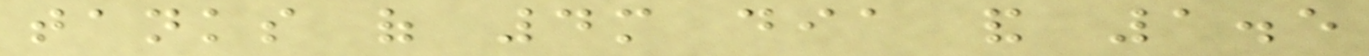tanks of 4m dia and 1.5
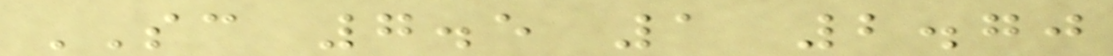SC 7.5 1 2.70
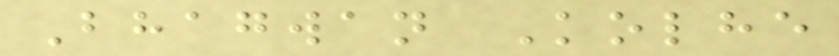Bhagwan Kolhe
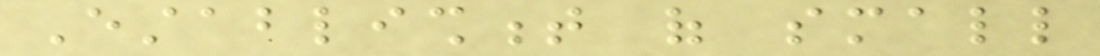Establishment of small
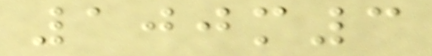100m3
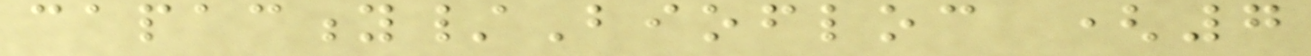capacity/Biofloc (7
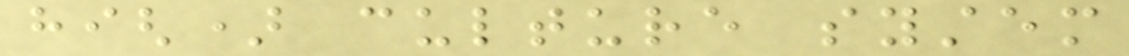high) culture system
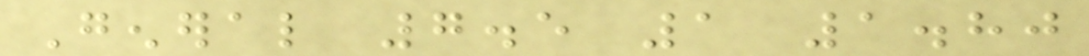General 7.5 1 1.80
